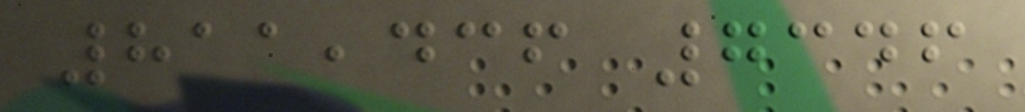811,436 7346
